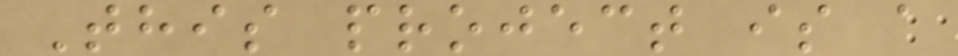This project is a
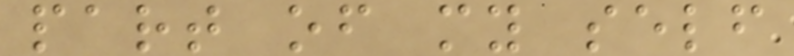part of my self
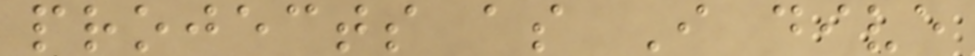projects as I dive
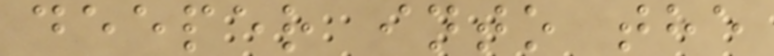deeper into the
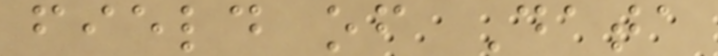field of Data
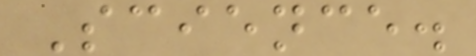Science.
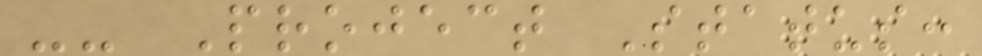-- Project Status:
